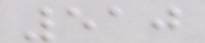510
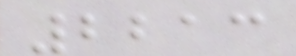2213
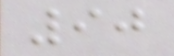90
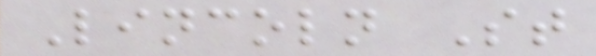Lincoln St
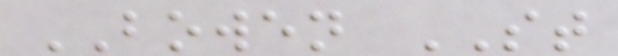BOWEN ST
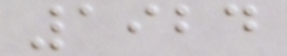1924
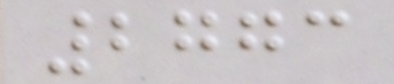2773
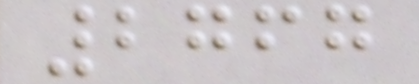2767
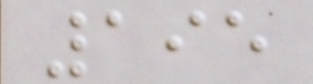195
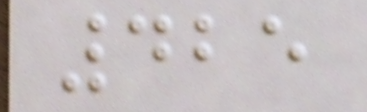425
